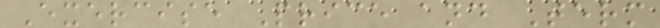Exercise Price and Term
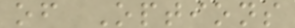of Options
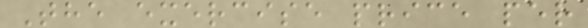The exercise price per
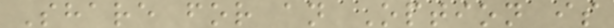Share for an Option is
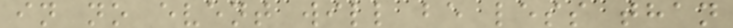in no event will be less than
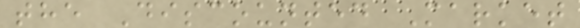the Discounted Market
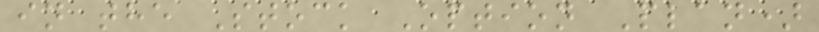in the Stock Option Plan)
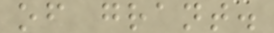of grant.
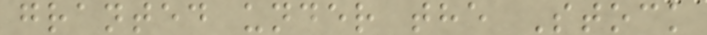granted under the Stock
